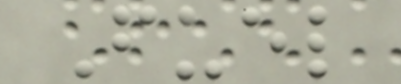Fuel
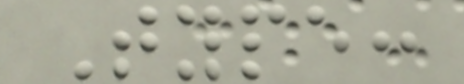Type:
